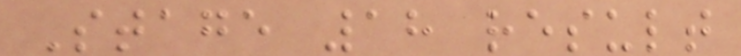Stage 18 result
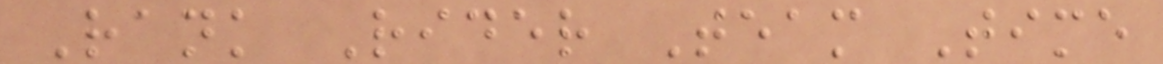Rank Rider Team Time
